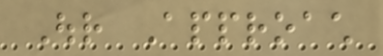Our Approach
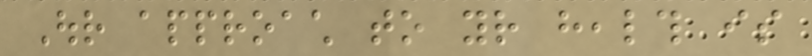Our approach to your health is
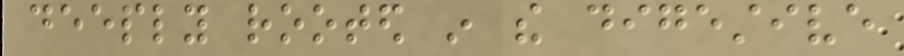deeply rooted in the digestive
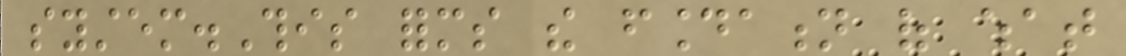system.This forms the foundation of what
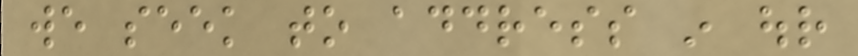we seek to address in our
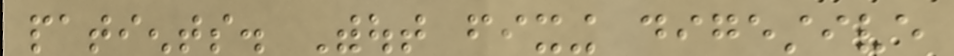patients. Without fixing digestive
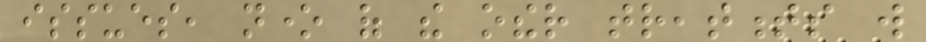issues, none of the other treatments will
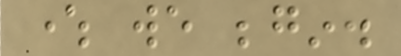where we begin.
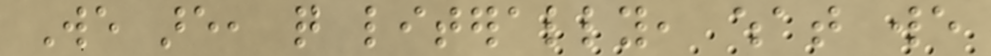We are, quite literally, what we
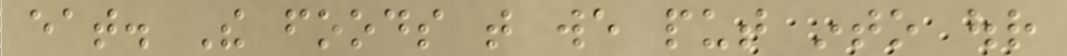eat. The foods that we put into our
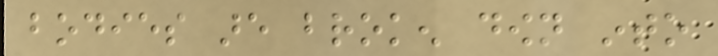bodies are broken down into
